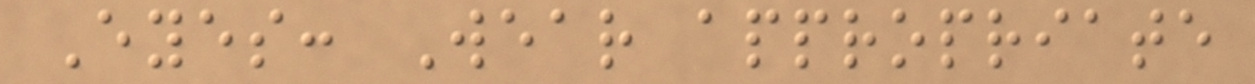Eyes: Wear appropriate
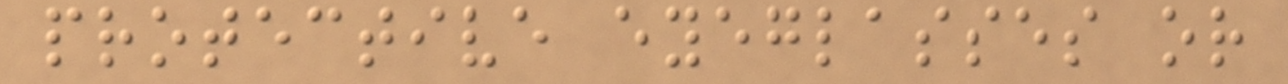protective eyeglasses or
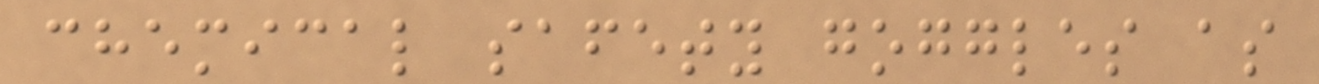chemical safety goggles as
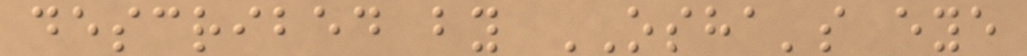described by OSHA's eye
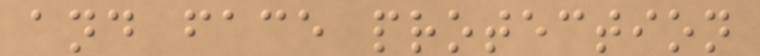and face protection
